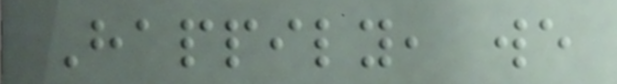Happily, we
